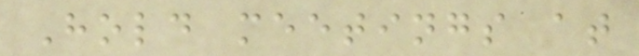Hold meetings at
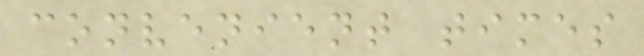convenient times
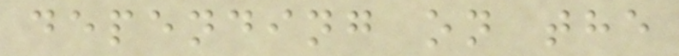depending on the
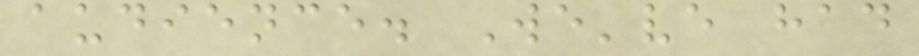audience. We've had
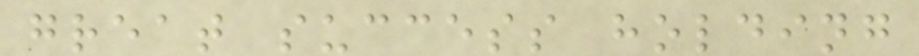great success holding
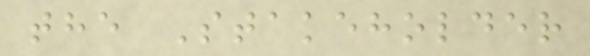the Stakeholder
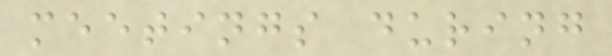meetings during
